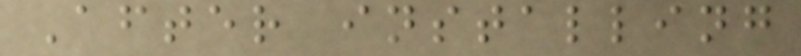After installing
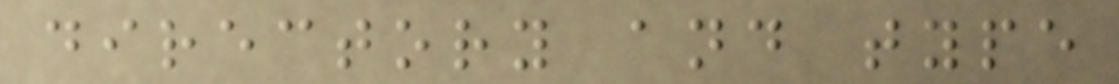directory and type
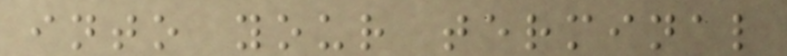into your terminal
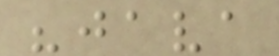"java
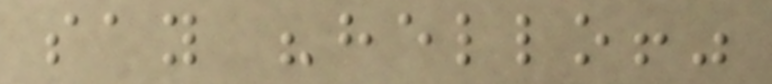say "hello!"
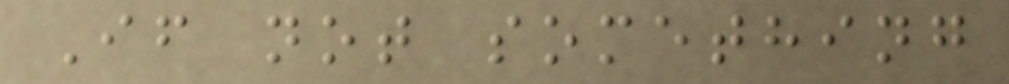If not something
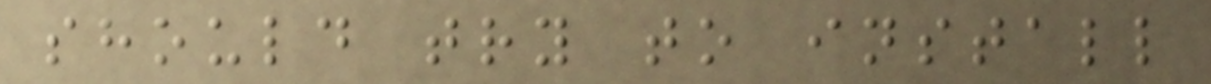should try to install
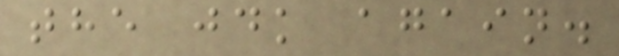the jdk again.
